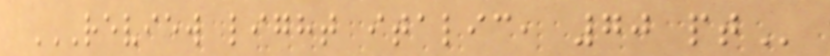REVIEW LIGHT ITALIC, 70 PT
